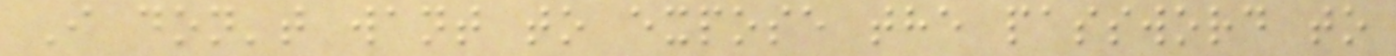I don't want to expose the password to
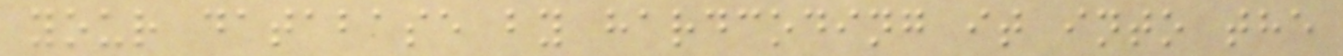your database by hardcoding it into the
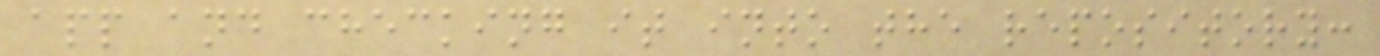app and checking it into the repository:
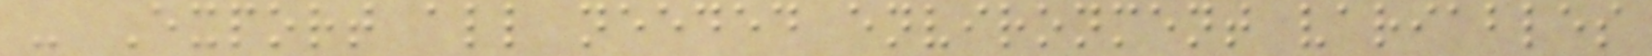- Export all needed environment variables
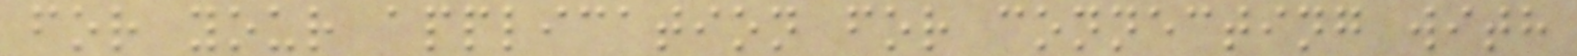for your application for connecting with
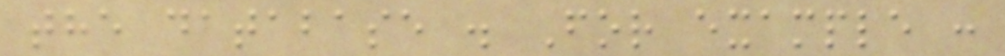the database . For example :
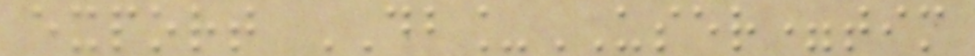export DB_USER=tim
